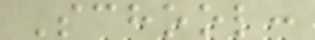School:
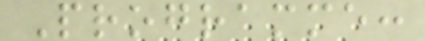Programme:
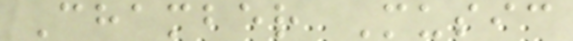Chamber Music
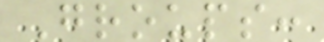Groups:
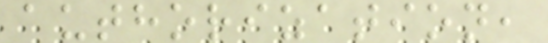authorization,
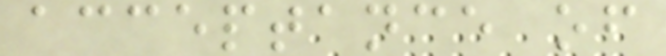acceptance of
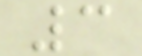3
